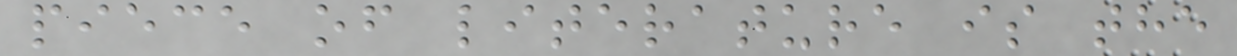piece of literature is the
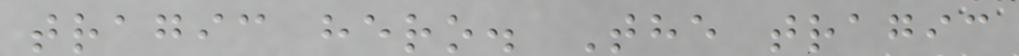tragic hero. The tragic
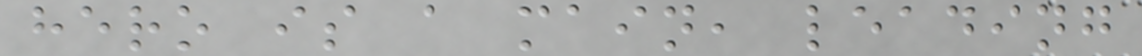hero is a main, leading
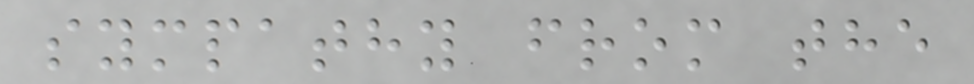sympathy from the
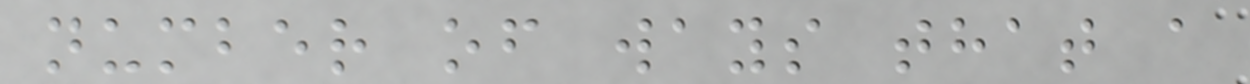number of ways that a
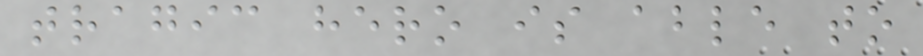tragic hero is able to
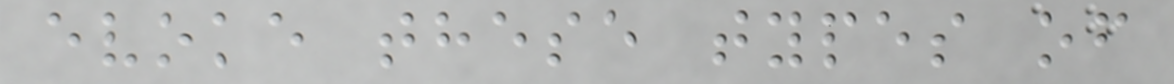evoke these types of
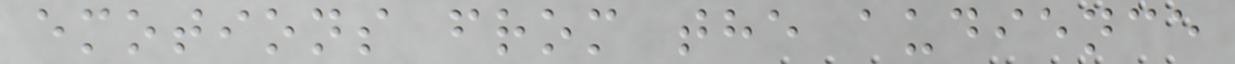emotions from the audience
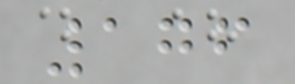176
